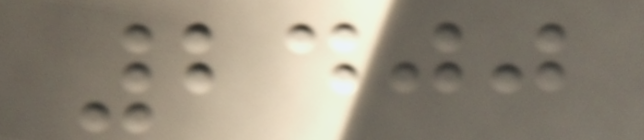2400
